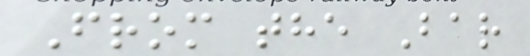From the Bar
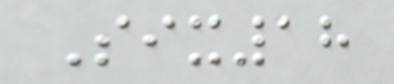Six18
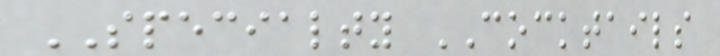SPECIALTY COCKTAILS
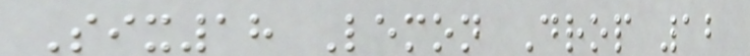Six18 Lemon Drop 12
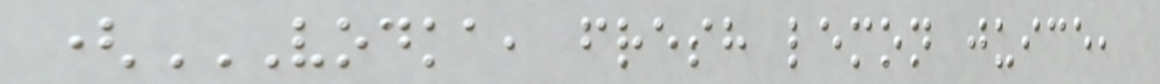(VODKA, FRESH LEMON JUICE,
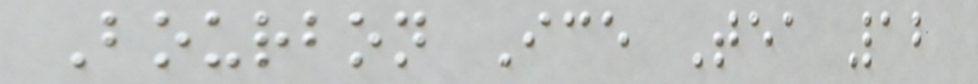Bourbon Ice Tea 12
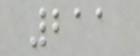211
